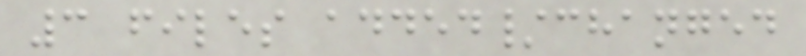3 files added/changed
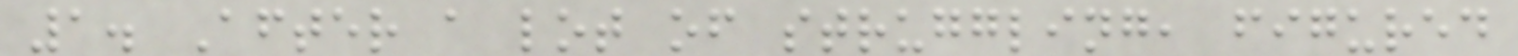1. After a lot of struggling, figured
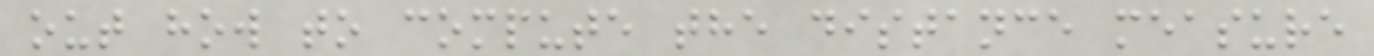out how to compute the distance measure
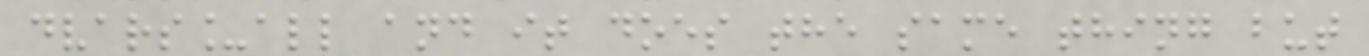dvars_all and it does the same thing but
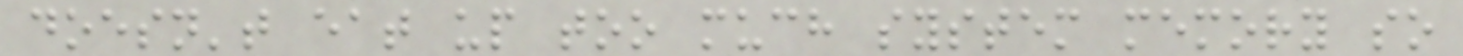doesn't eat up too much system memory so
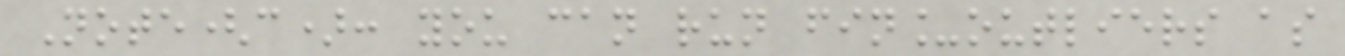Note(c): you can run fin_outliers as
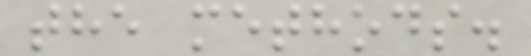the methods.
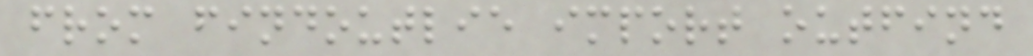from findoutlie import outfind
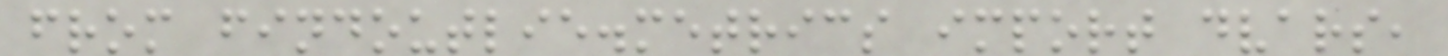from findoutlie.metrics import dvars,
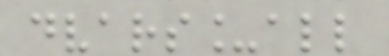dvars_all
